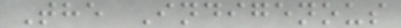The Indigenous
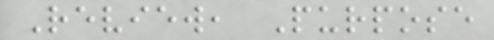Review, Purpose
